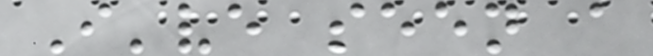I've seen a
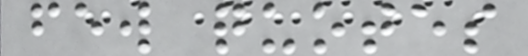few quotes
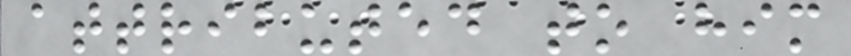attributed to him
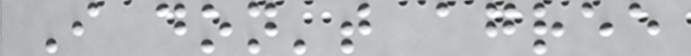I don't agree
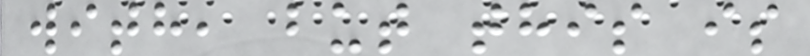with, but this is
